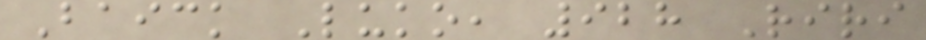Baick Luko, 928 Riri
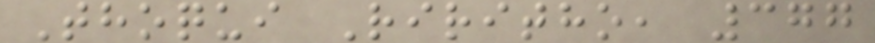Thoqui Riritho, 377
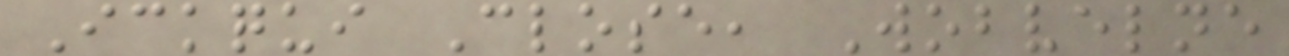Ickqui Close, Wobvelne
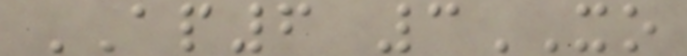AP6 3XO
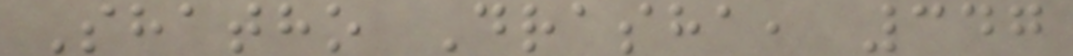Shatho Drasha, 347
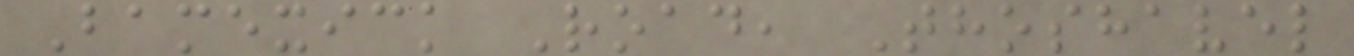Bamexick Road, Thoshavel
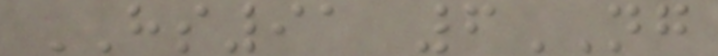HS91 6NG
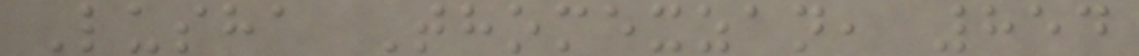Lusha Thomexzan, 854
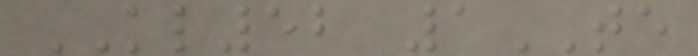KL52 1TE
